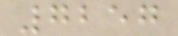7257
